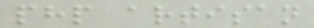php artisan
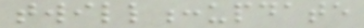twill:update
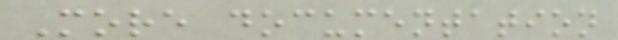More documentation
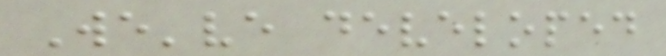We've developed
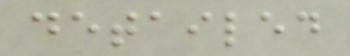detailed
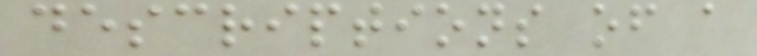descriptions of a
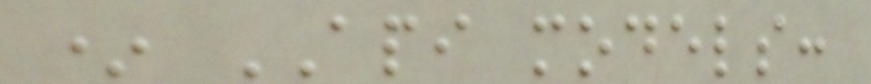* API models:
